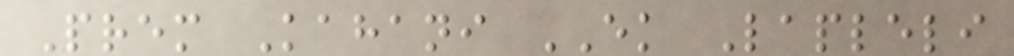Prem Kahani EK Lapleli
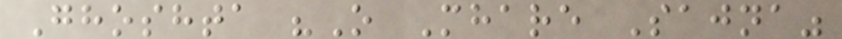Ghoshta "O Mhare Sajna"
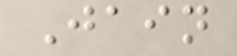Jain
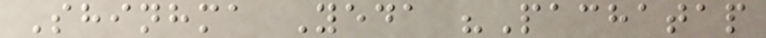Shinhma Yeda "Pachatap
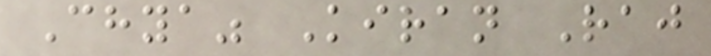Chya" Kiran Raj
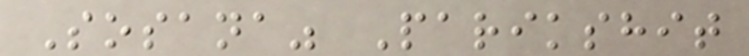Sosana" Parikshit
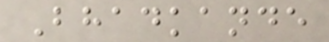Bhadkande
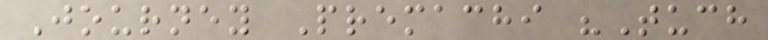Journey Premachi "Tuch
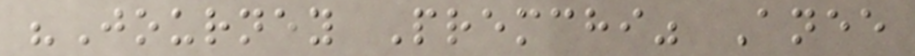"Journey Premchi" Anee
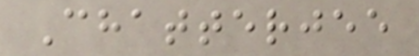Chatterjee
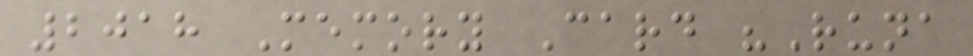2018 Memory Card "Runa
